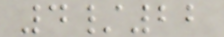4/22
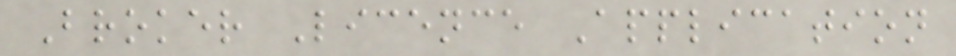Broker Licence Application
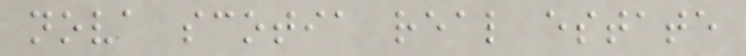nova scotia real estate
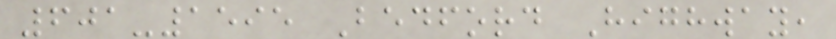601-1595 Bedford Highway,
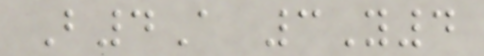B4A 3Y4
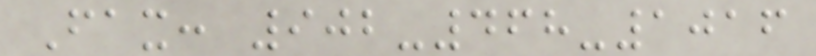Fax: 902-468-1016
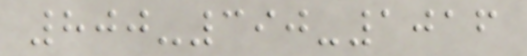800-390-1016
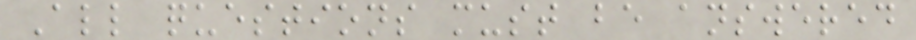All questions must be answered
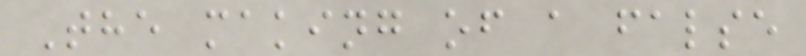The making of a false
